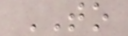TO
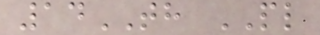14TH PL
